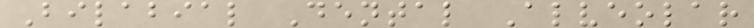Bilabial Dental Alveolar
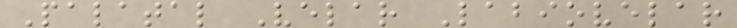Palatal Velar Labiovelar
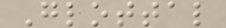Glottal
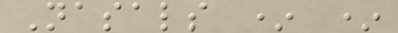Nasals * *
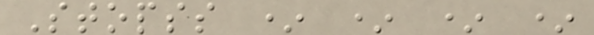Stopss * * * *
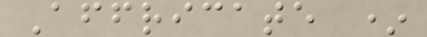Affricate *
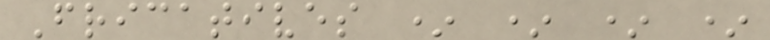Fricatives * * * *
